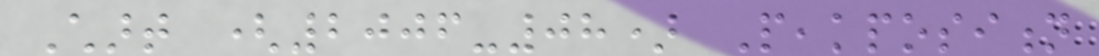Chart (2006-08) Peakposition
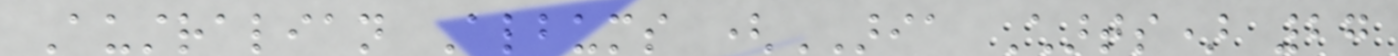Australian Albums (ARIA Charts) 27
